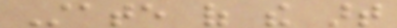State of the art
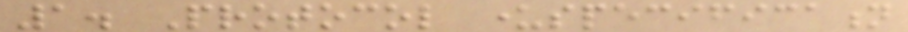1. Protocol underspecification
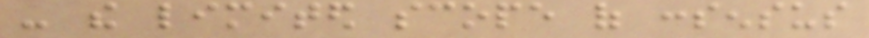- the limited scope of consensus
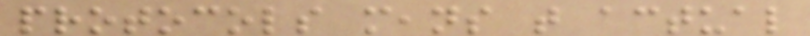protocols means that actual
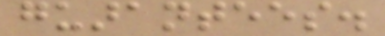guarantees.
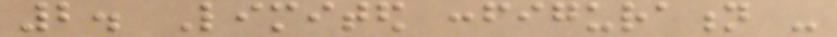2. Limited configuration -
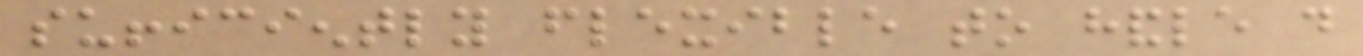sufficiently flexible to handle do
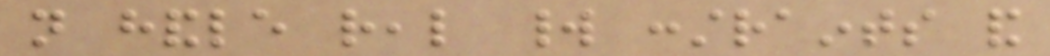not handle real world constraints and
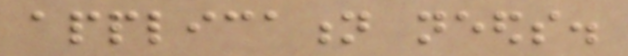application needs.
